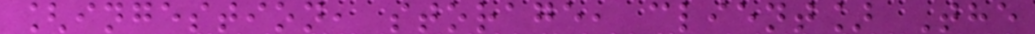[ingestion, storage, client] The
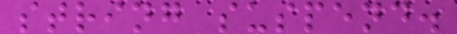string suspend.
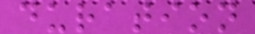duration
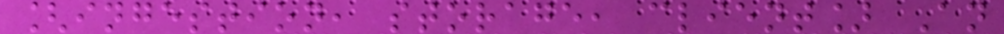[ingestion, storage, client] An
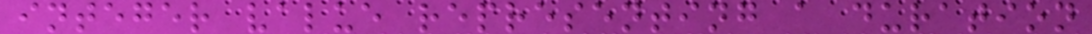integer value representing a duration
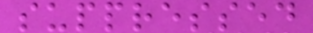suppressed
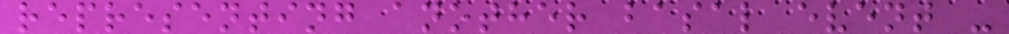representing another basal event -
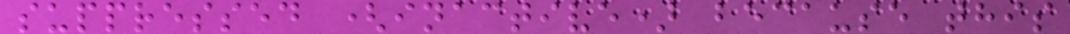suppressed (inactive) because this
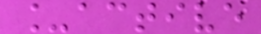_active
